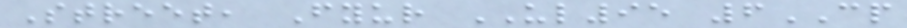Street, Fyur UL95 6CP
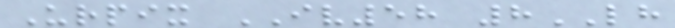Urpix IV58 8LH
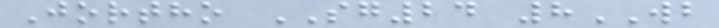Jortho SG24 8WB
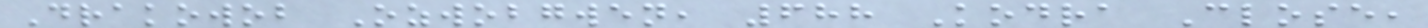Drakowob Ozwobgwen, 688 Kodra Close,
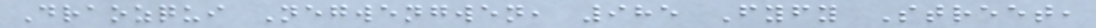Draozqui Negwengwen, 985 Fyfy Street,
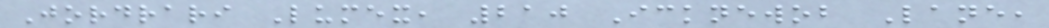Jordrari Lumex, 210 Icknewob Lane,
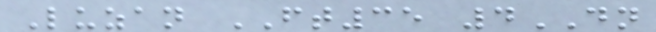Luzan FT35 4DN
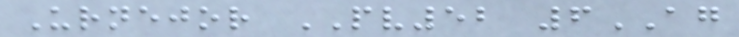Urnejor PV52 6AG
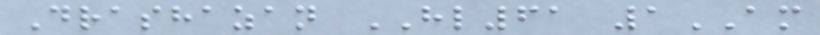Drashazan HL61 1AM
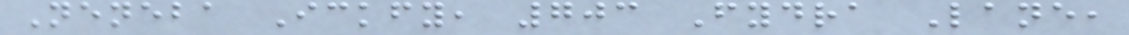Neneba Ickfy, 703 Fydra Lane,
